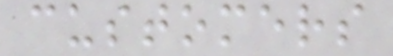customers
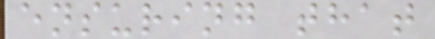ensuring that
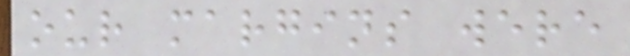our margins were
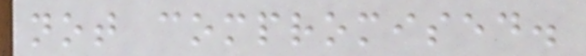not compromised.
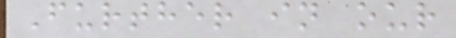Further in our
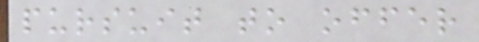pursuit to offer
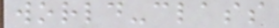world-class
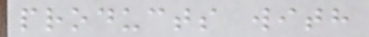products with
